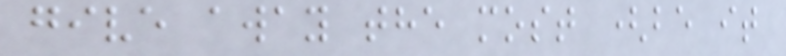give away the most (be it
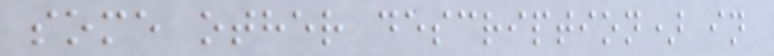some other description) in
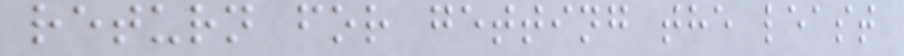return for getting the least
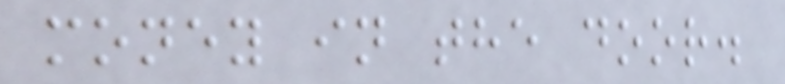money in the door.
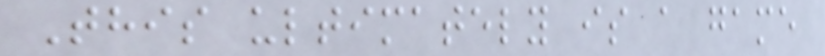This ultimately is a game
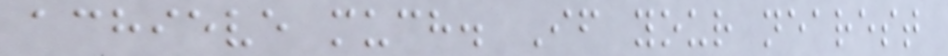achieve much. If your nearest
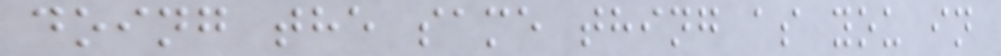doing the same thing as you in
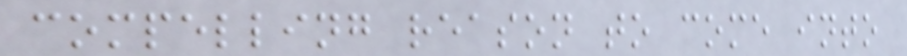compelling reason to come into
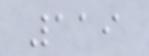119
